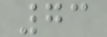73
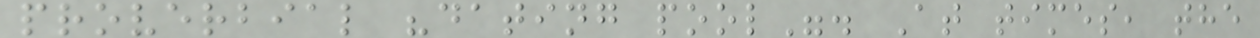proverbial "dating pool". At times, the
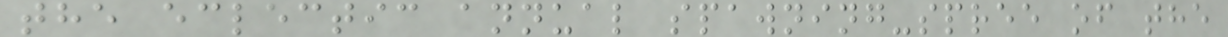the eclectic annual spawning-spree of the
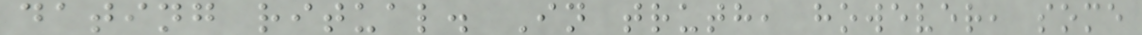dating ritual. In truth, however, some
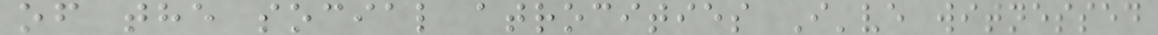of the social atrocities I've witnessed
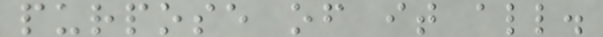purpose of it all.
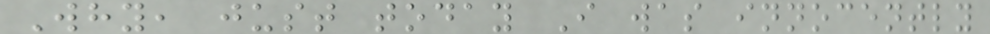Why, just today I was innocently
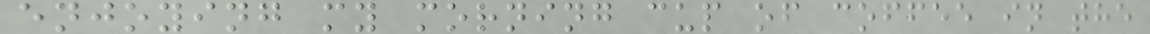enjoying my morning cup of coffee in the
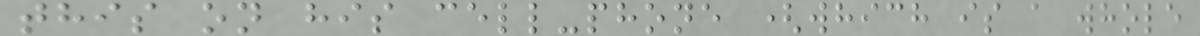this on his cell-phone (which is a whole
